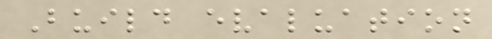Build evaluation
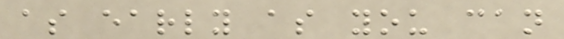as early as you can
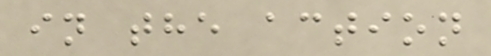in the action
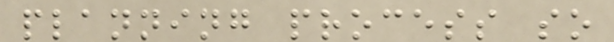planning process so
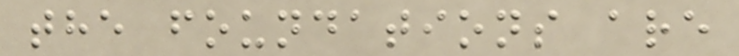the foundations are
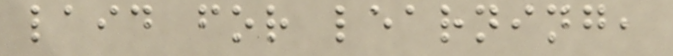laid for learning,
